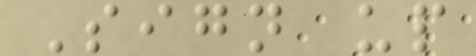Sign up
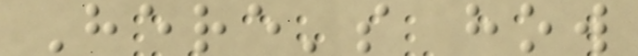Here's how
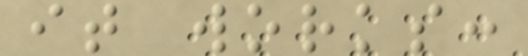it works:
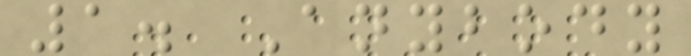1. Anybody
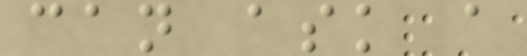can ask a
